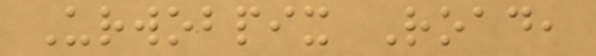Urwobpix Road,
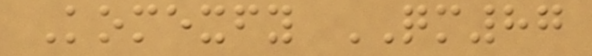Komexfy QM87
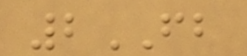2FB
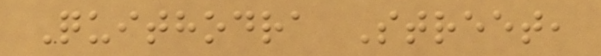Quithodra Street,
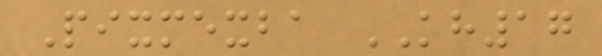Pixmexba KH17
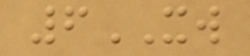6XW
